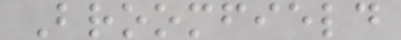Broomfield
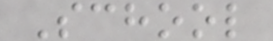School
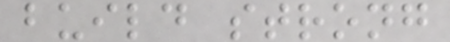build strong
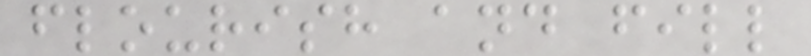flourish and fill
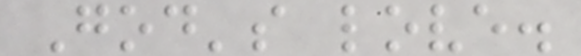God's love.
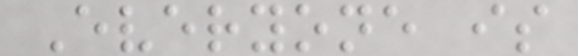Everyone is
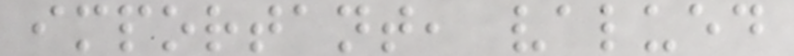important, valued
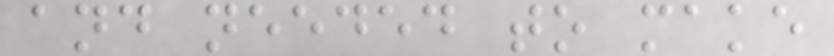and needed to make
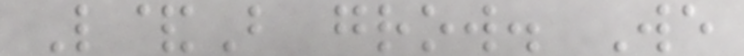L&B grow. We
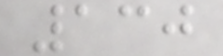130
